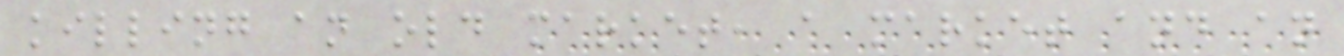killing an old market, a market and an
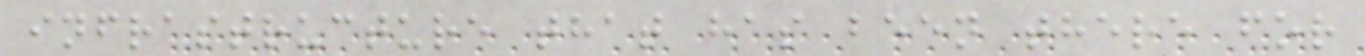infrastructure that has been there for
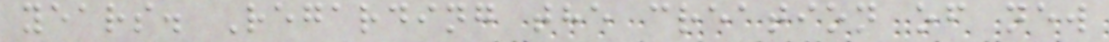years. Regarding the creation of new
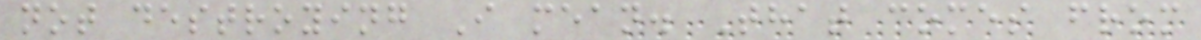not destroying I mean. That comes from
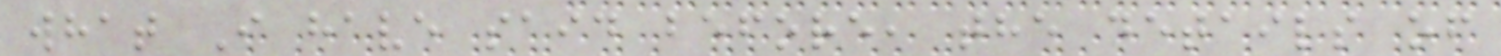what I have said before, the details of
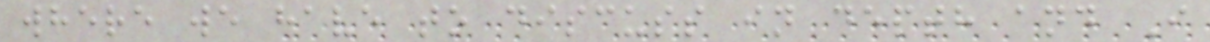where we have to discuss in depth and I
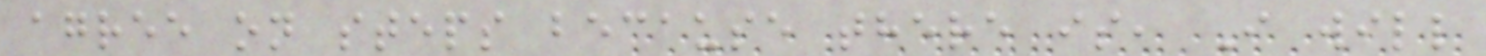agree on steps because there is, I will
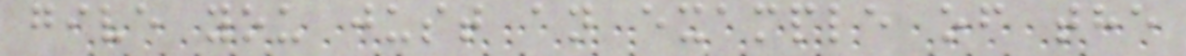give you just an example of the
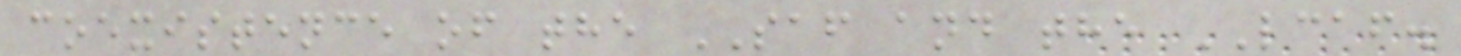coexistence of the SAF and the LCAF.
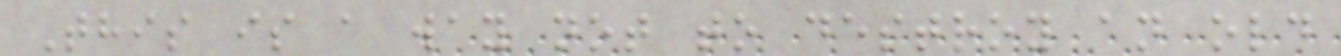This is a way not to destroy an old
